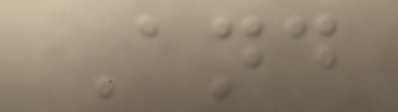And
